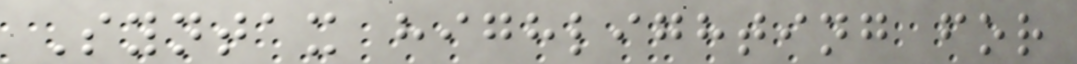Syntax highlighting for
